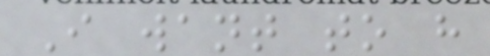I want to have
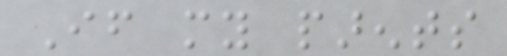If my parents
